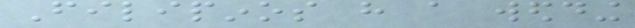Filipinos have a wedding
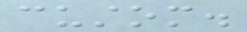custom.
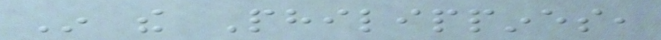In the Philippines,
